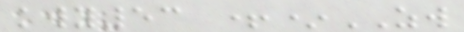kwy53 +*ZW
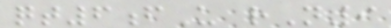qt6fU rN9
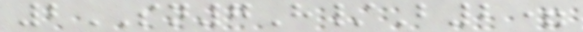2SN7H/B2=
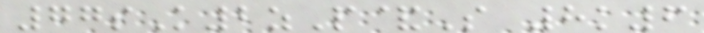77sK2zP&S 8k6
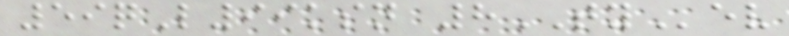59qL99ksn 8TYev
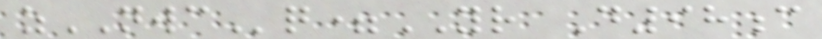zNWCq=YR D98c
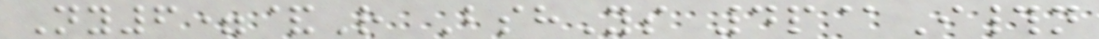Ny6=&R BshYs 4p@I#n
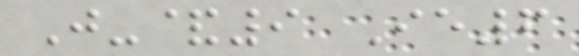J-&9 Ie6
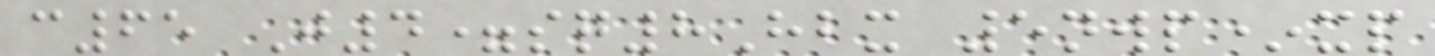c65 J4=sq8Hbx 5nwp*xp
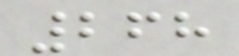268
